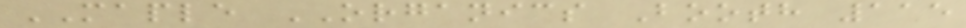MAPLE ORGANICS Booth 115
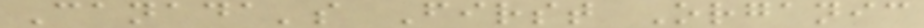Canada's First Organic
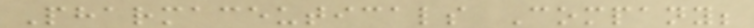Pharmaceuticals Company;
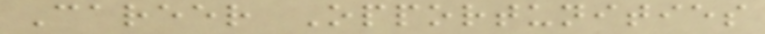Career Opportunities
